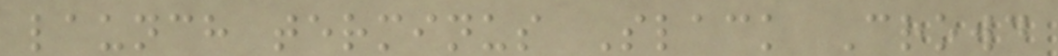launch terminus Slack Crowd
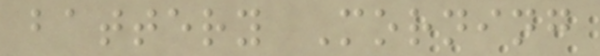battery Morning
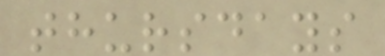thursdays
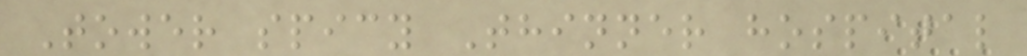Tower spicy Thinner hospital
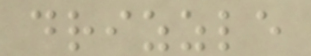drizzle
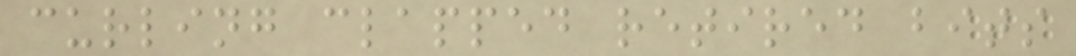curling clapped retired bits
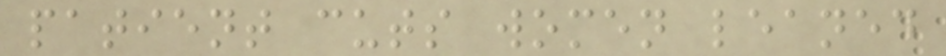patient cuts women leaned
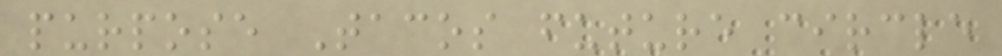purpose Tacos future circle
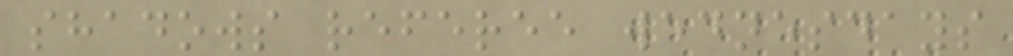shadows referee wednesdays
